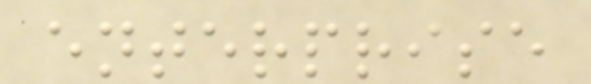enterprise
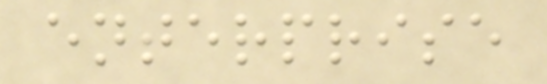enterprise
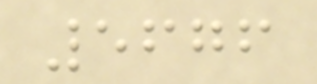5676
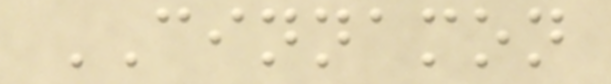CINNAMON
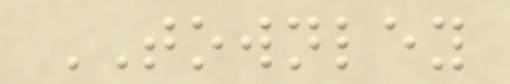TOWNLEY
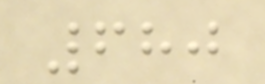680
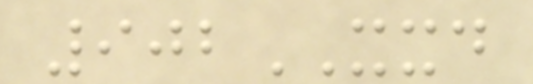902XXD
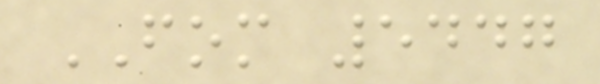FOM 5447
